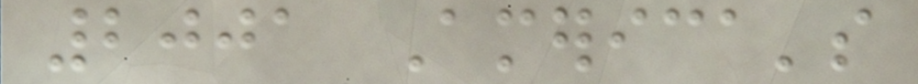2001 America's
